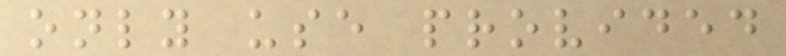only use provided
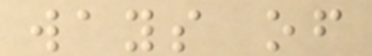ways of
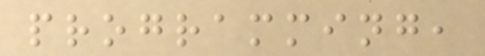programming,
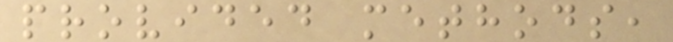provided methods,
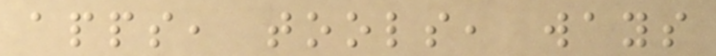apps, tools, ways
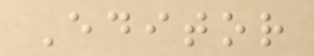Editor
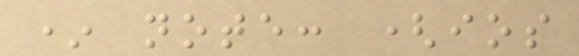* note: (ios
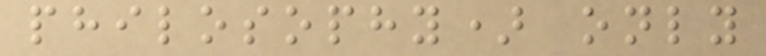philosophy) only
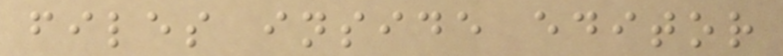files inside editor
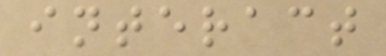interact
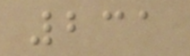231
